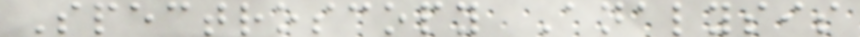Spectroscopy Analysis
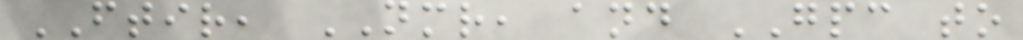FTIR, NMR, and GPC to
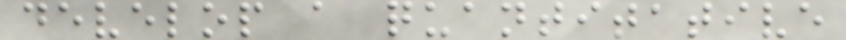develop a quantitative
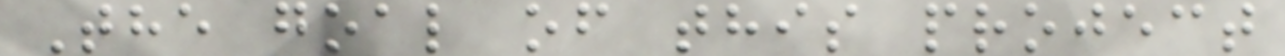The goal of this project
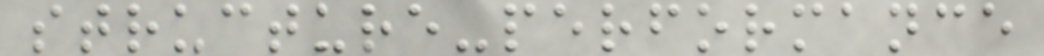structure-performance
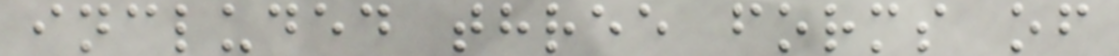included three forms of
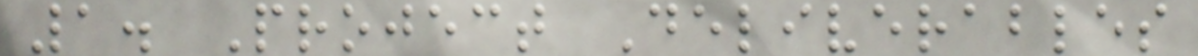1. Project Deliverables
